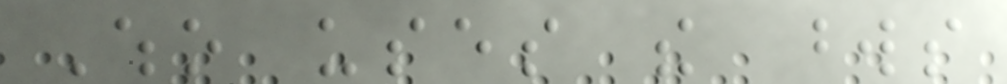Who uses the words
